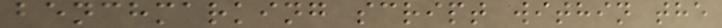benchmarking script within the
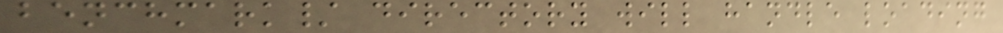benchmark/ directory will handle loading
